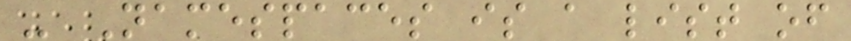- Namespaces is a list of
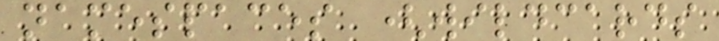namespaces (wildcards
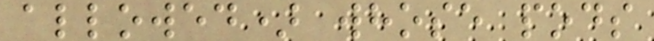allowed) whose pods
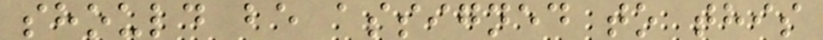should be assigned to this
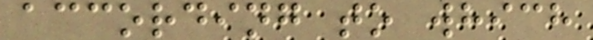according to which
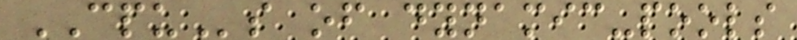CPUs of dynamic-pools
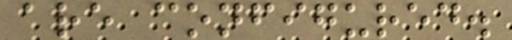are configured.
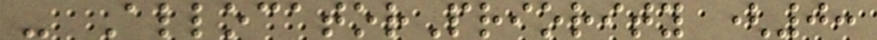- AllocatorPriority (0:
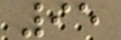95
